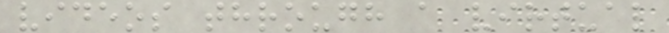videos through a virtual
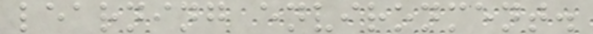learning environment.
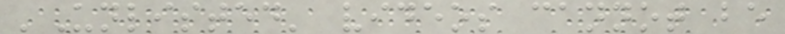'Unlisted' videos cannot be
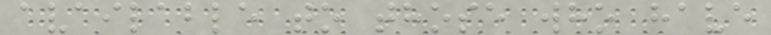available to those who have
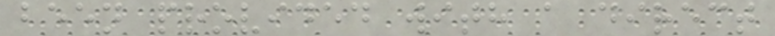been provided with a direct
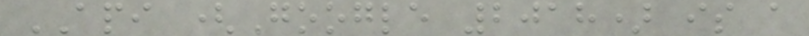API (Google 2018) is a
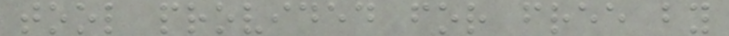tool provided for free by
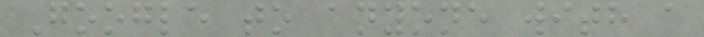Google to anyone with a
